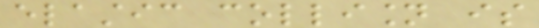elastic collision is
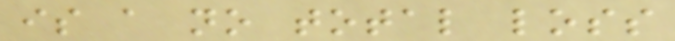is a no total loss
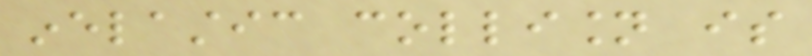inelastic collision is
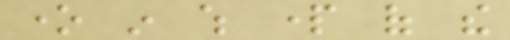one in which part of the
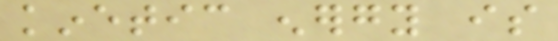kinetic energy is
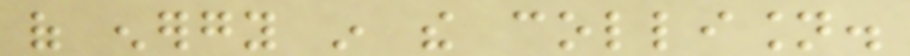of energy in the collision.
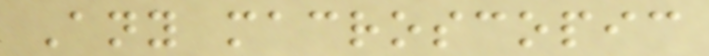Any macroscopic
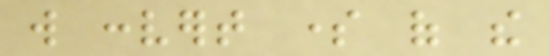will convert some of the
